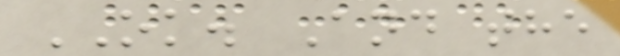OK. And the
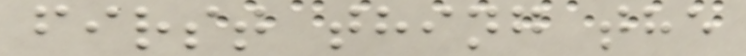first thing the
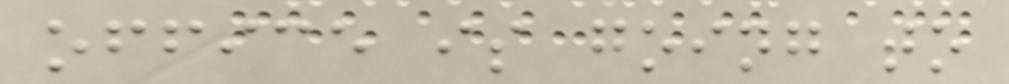office is going to
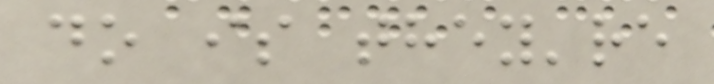do is they're
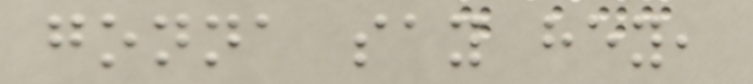gonna say hey,
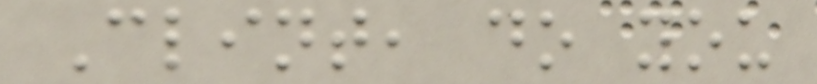Clint, do you
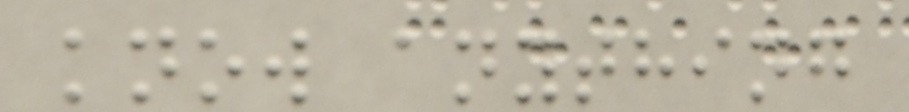know anything
